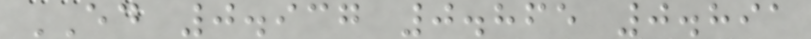ED 0.937 0.865 0.891
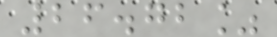26.72%
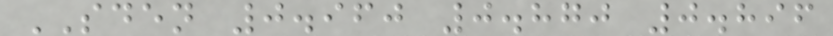SDEN 0.960 0.870 0.896
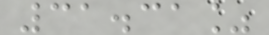31.31%
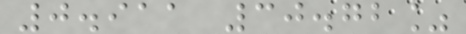0.911 30.72%
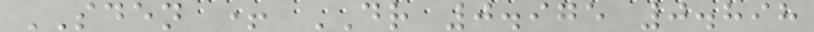SDEN + DR 0.975 0.898
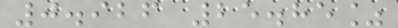0.926 25.85%
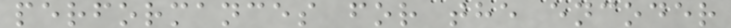performances for the encoder
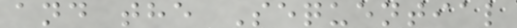and the Sequential
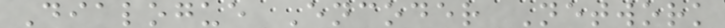Dialogue Encoder Network
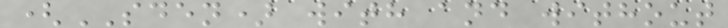(SDEN) with and without
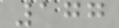177
